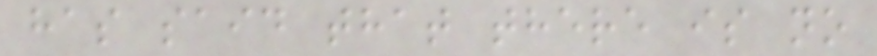has said that there is no
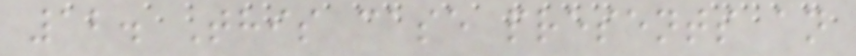12. This case presents an
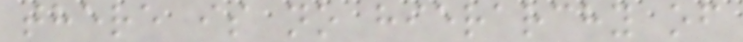there is no hierarchy of
